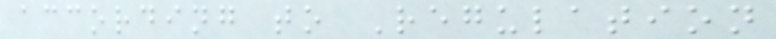according to Regulation
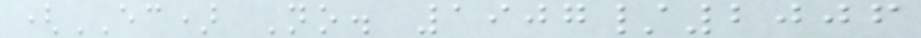(EC) No. 1907/2006
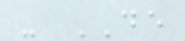- DE
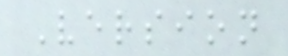Version
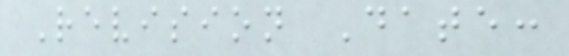Revision Date:
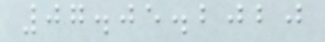07.05.2020
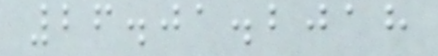26.01.2018
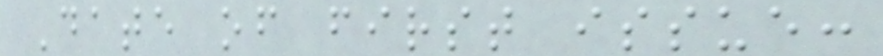Date of first issue:
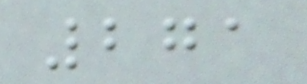271
